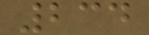234
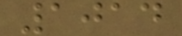1014
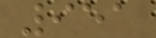951
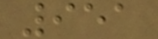951
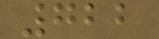722
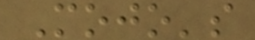Mojo's
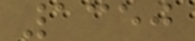1350
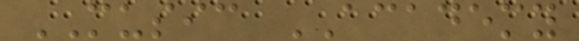MUSIC ACADEMY
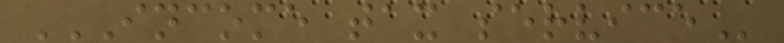INCOME TAX SERVICE
